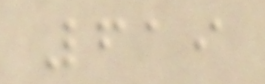619
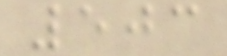503
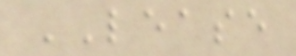LEASE
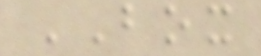BOX
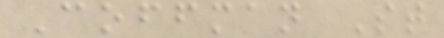Coffman St
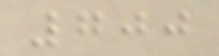700
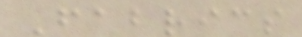Fabrics
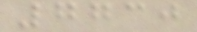7730
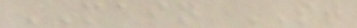MAIN ST
